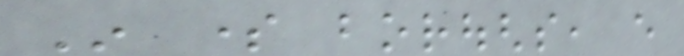In some boroughs, every
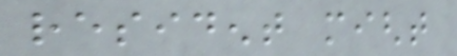resident might
